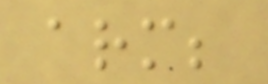arm;
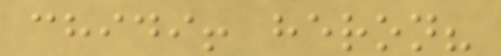chidi! heron?
